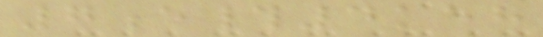7e#4keh
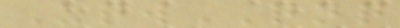UqwQNQ
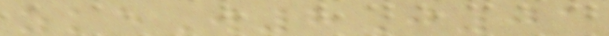zkeW8J01
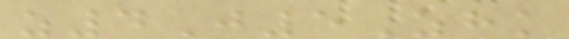z4J5Zhk
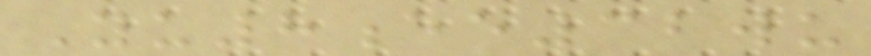Yu8ee32wu
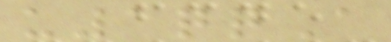u1qqA
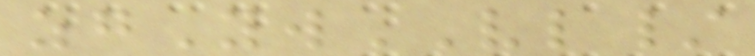zgYwVL/
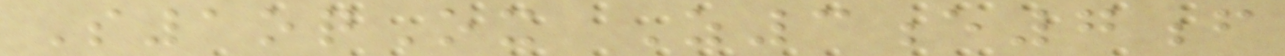S1oqOx Z3e7f
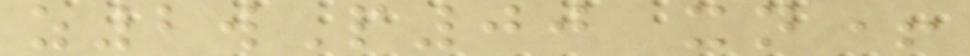z2wP00 xn+
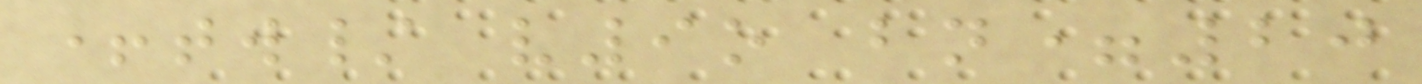+tw/ v9o bn=20
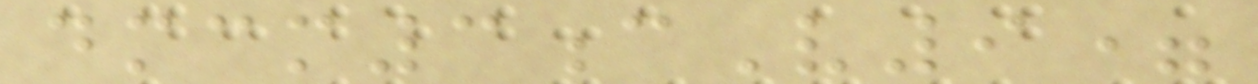dmcm3cV9=
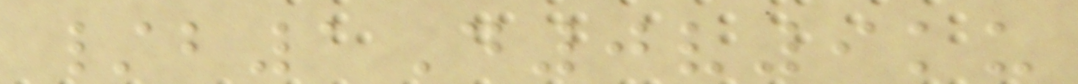/b1D0v9ku
